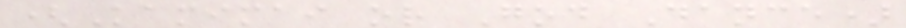(Kamimai or God Dance)
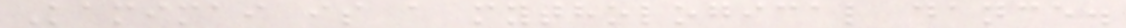Kamimai is a mythological dance.
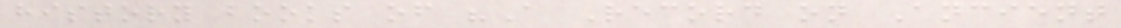history books of "A Record on Ancient
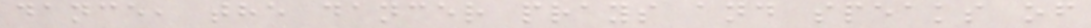dance, the dancer prays and speaks of
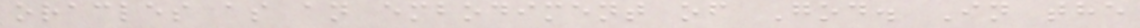oracles as an embodiment of God. In the
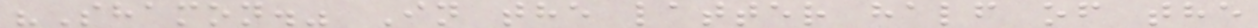"Shamon." In the latter half of the
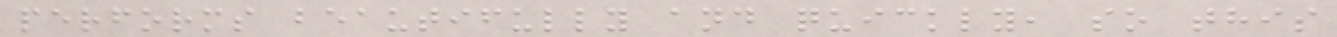performs beautifully and quickly, so this
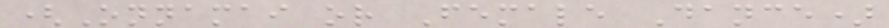(Onnamai or Female Dance)
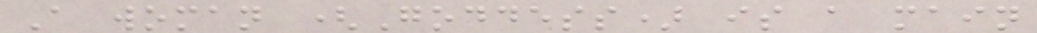A woman (Goddess) is a main
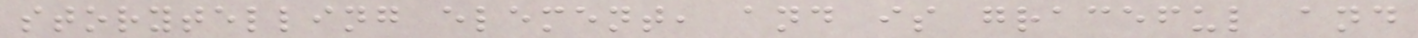storytelling element, and is graceful and
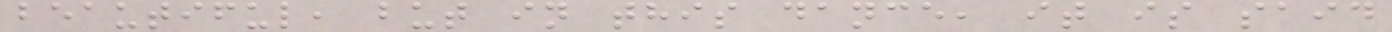beautiful, but in this dance, it is said
